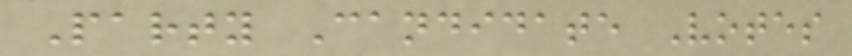Party Candidate Votes
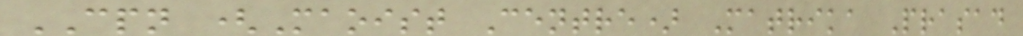CPN (Maoist Centre) Matrika Prasad
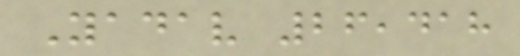Yadav 26,418
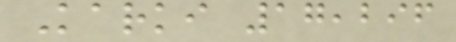Karki 17,296
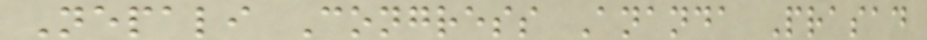Nepali Congress Ananda Prasad
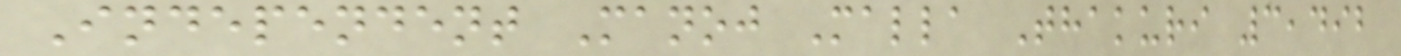Independent Manoj Malla Thakuri 3,492
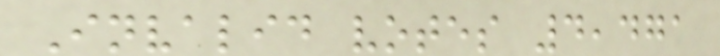Invalid votes 4,471
